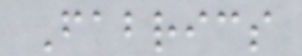Fabrics
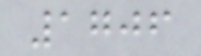1706
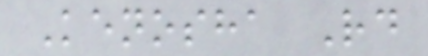Kenosha Rd
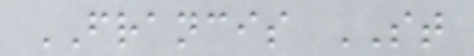FRANCIS ST
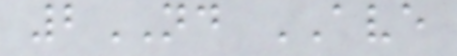2ND AVE
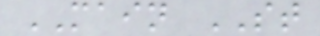MAIN ST
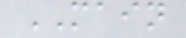MAIN
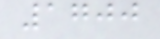1700
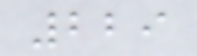229
